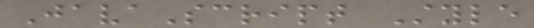JavaScript Style
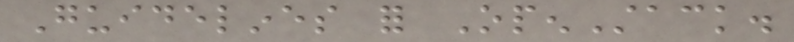Guidelines for OpenStack.
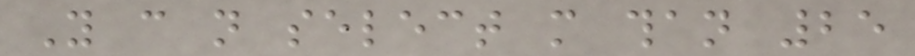You can not select more than 25
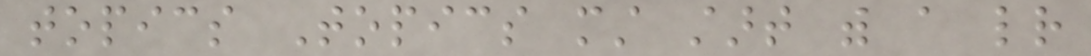topics Topics must start with a letter
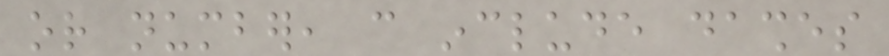or number, can include dashes
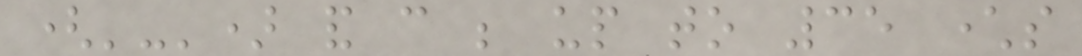('-') and can be up to 35 characters
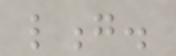long.
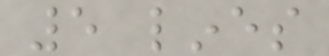5 lines
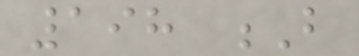198 B
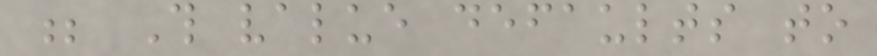; This value defaults to
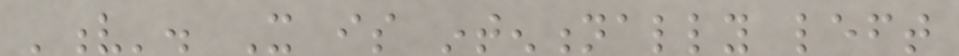'v'. It is intentionally left
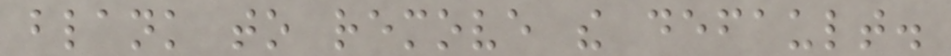blank to remove the default.
